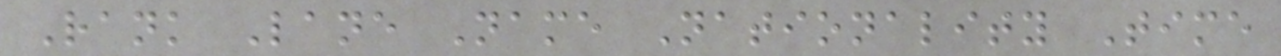Rank Lane Name Nationality Time
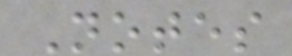Notes
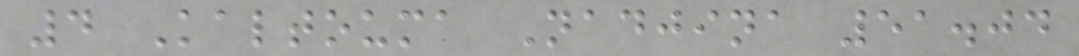4 Kaltouma Nadjina 51.04
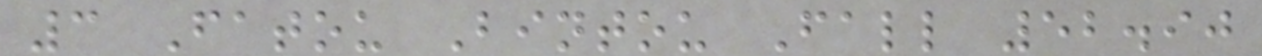3 Fatou Bintou Fall 52.90
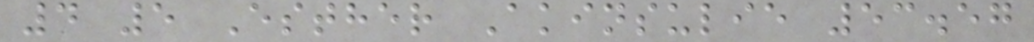4 5 Esther Akinsulie 53.57
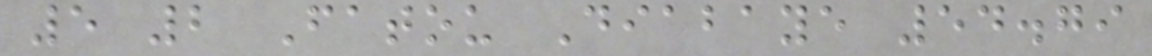5 2 Fatou Diabaye 54.79
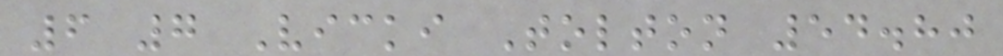6 7 Vicki Tolton 54.80
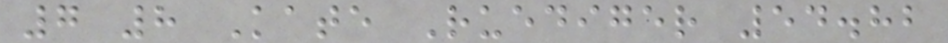7 8 Kate Ruediger 54.82
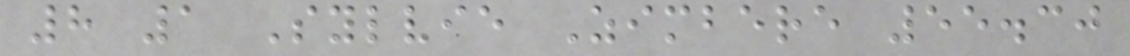8 1 Sylvie Zimbere 55.30
